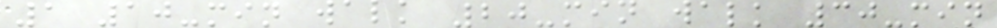1 10-min walk 20-min walk 30-min
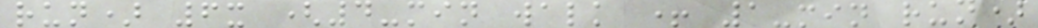run) 6x (4-min walk + 1-min run)
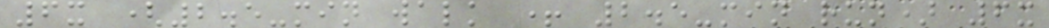6x (2.5-min walk + 2.5-min run) 6x
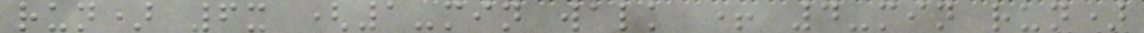run) 6x (1-min walk + 4-min run)
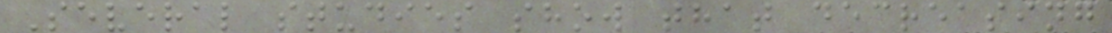Several studies show that decreasing
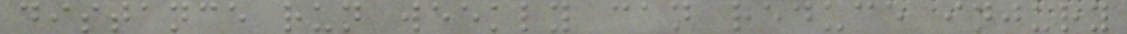distance run weekly can reduce injury
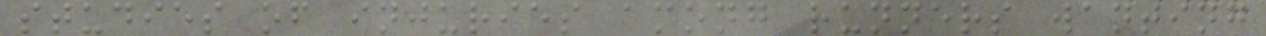studies of injuries among runners wanting
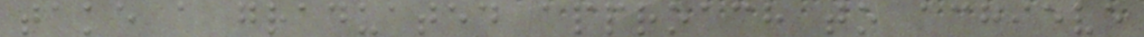take a graduated approach to achieve
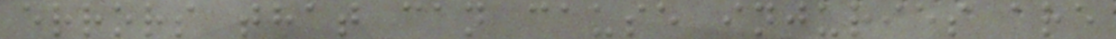errors that can cause injuries are
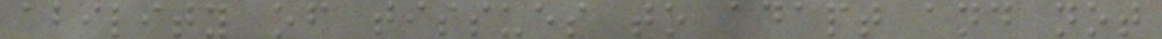ability of tissues to adapt and not
